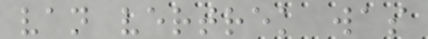van vertrek was
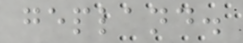gepland.
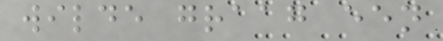wilde graag een
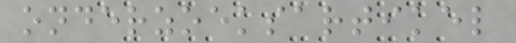onderzoeksartikel
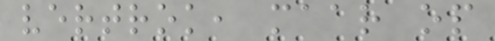vertrok, maar op
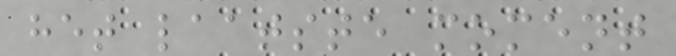het laatste moment
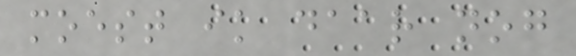moest ik daar nog
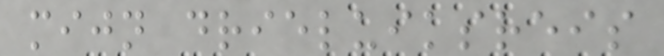mijn drieluiksreis
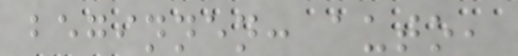beginnen: auto,
